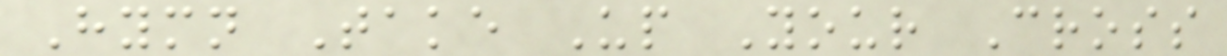Hymn Take Up Your Cross
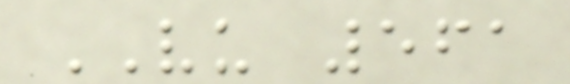VU 561
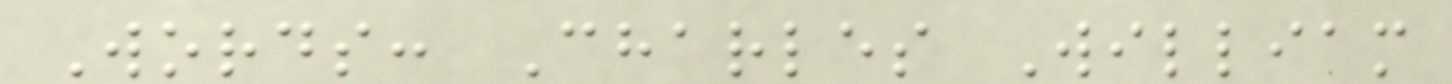Words: Charles William
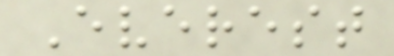Everest
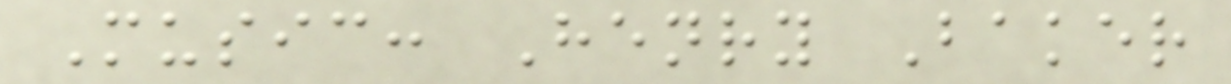Music: Henry Baker
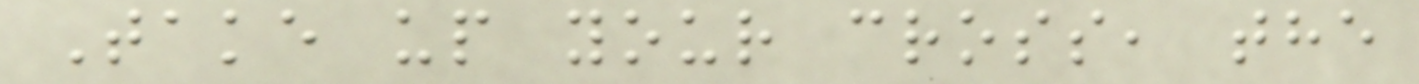Take up your cross, the
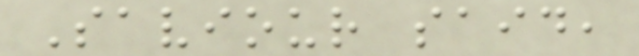Saviour said,
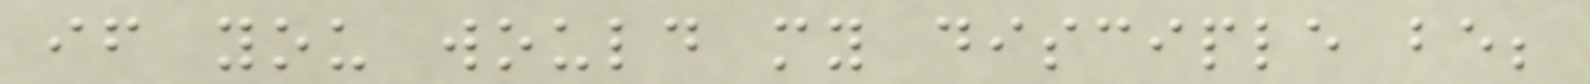if you would my disciple be;
